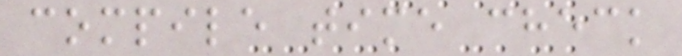compile time check
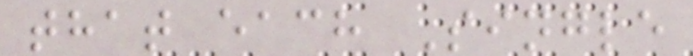that each Single
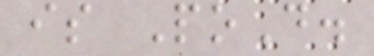is PoD.
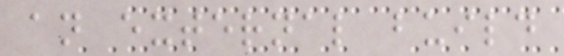an external build
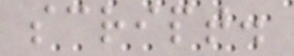script.
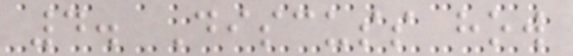4. Discuss how
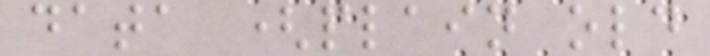data (plain old
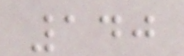140
